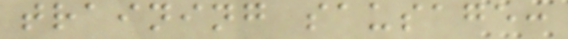training sausage:
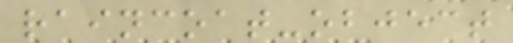raincoat-object
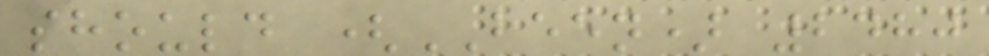should (BEEN) 2480
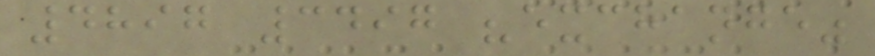4897 3497 "exchange"
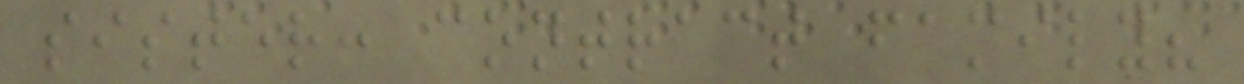sister: contract family?
